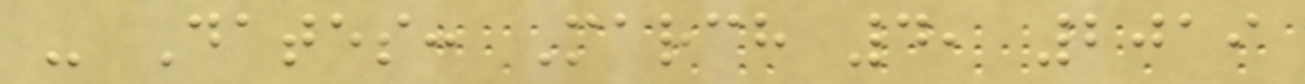- Dates: March 4, 2019
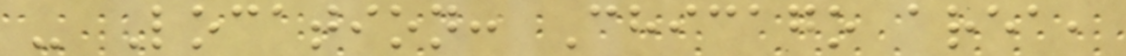- Location: Chicago area,
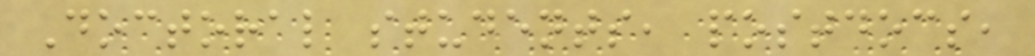Doctoral students, postdocs,
